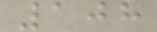108
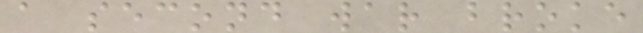a second war broke
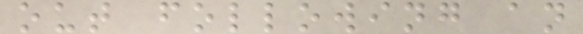out following an
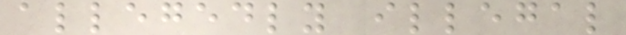allegedly illegal
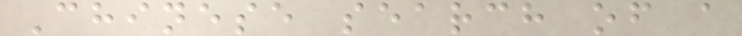Chinese search of a
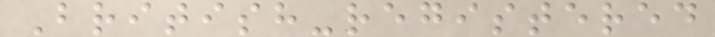British-registered
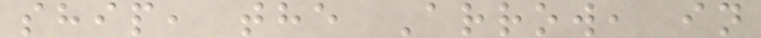ship, the Arrow, in
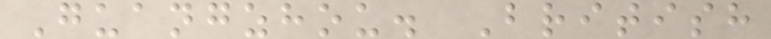Guangzhou. British
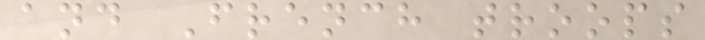and French troops
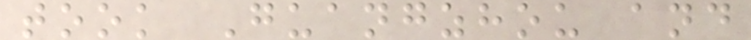took Guangzhou and
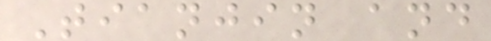Tianjin and
